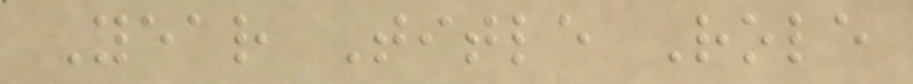Year Title Role
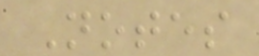Notes
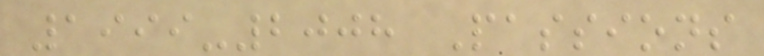1999-2008 Passions
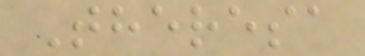Theresa
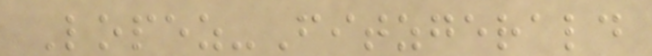Lopez-Fitzgerald
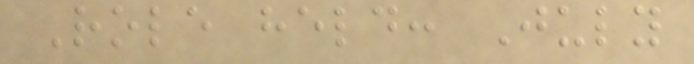Role held: July
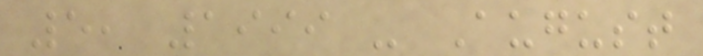5, 1999 - August
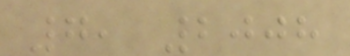7, 2008
